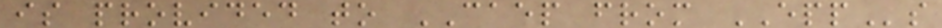is provided to CAEP from EPPs
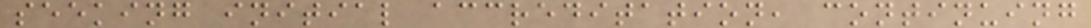seeking initial accreditation, continuing
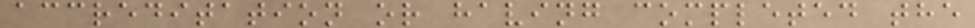accreditation or having completed the
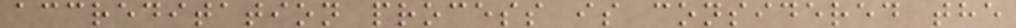accreditation process is considered the
